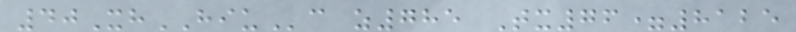40XhHIUc z785 Tx76=8125
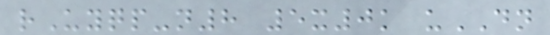rUyqp-n8 5x0k uDN
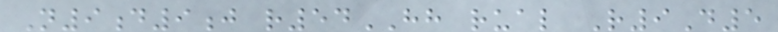N9d9j r54HH rual R9D5
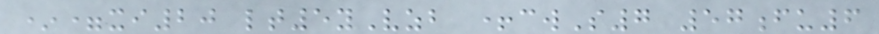*=xi20 lt5yVzb +cwS7 57fu6
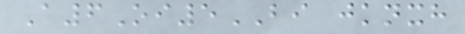A6Oi5BI jknxh
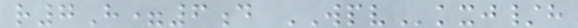r7H=6d WPVkxj/h
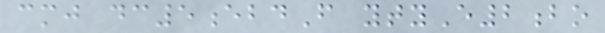cmj dc5ebdF ytyE2bo
